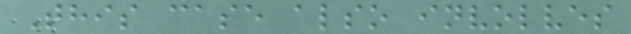This case also involves
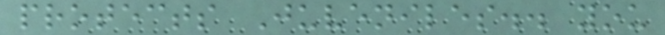protects Juveniles.. you
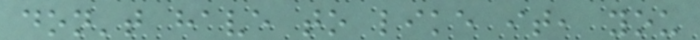don't have to like it, you
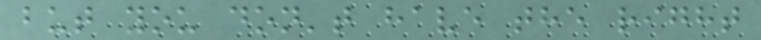but you don't have the right
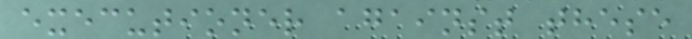executioner against these
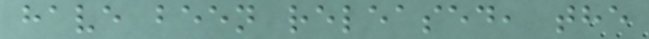have been released, the
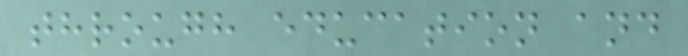through education and
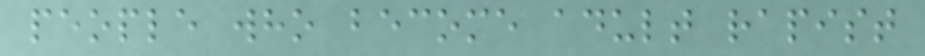people who become adult rapist
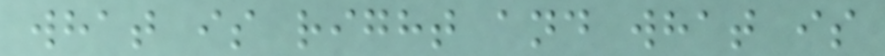what is right and what is
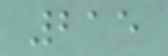215
